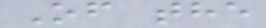Of the
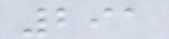291
